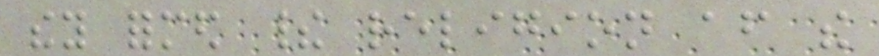they formed their religion after the
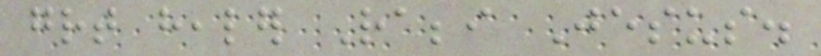great healer Rabbi Jesus.
